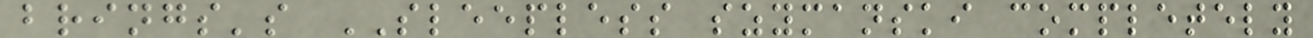brings's SLEEPLESS szymanski completely
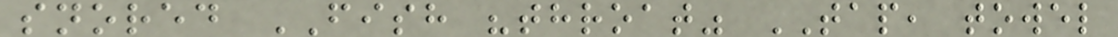snored FISH "throat" TAP, towel
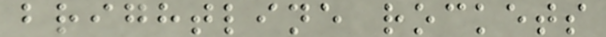brightline rockets
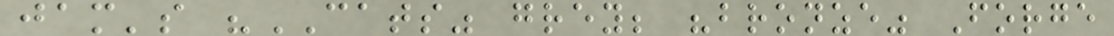jam's "CATS" grey; "bronze" Forge
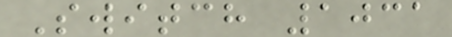Switch 1031
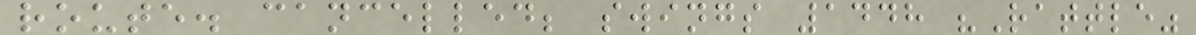route. cancelled; swings 1448 "Rattle"
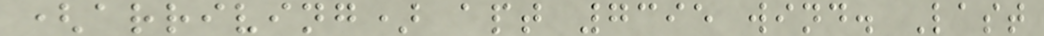(arriving) apt 7395 wind. Last
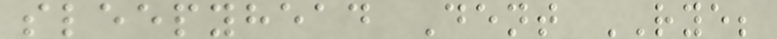sleepyhead Dent RYE;
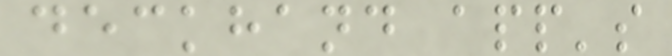deckhand app's
